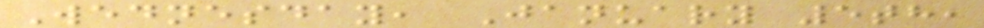Wednesday, January 5th,
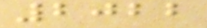2022
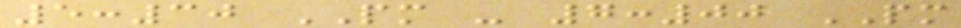5:30 PM - 7:00 PM
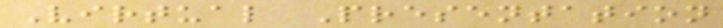Virtual Presentation
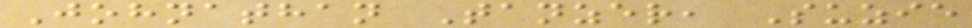Johnathan Tanzer, Suzie
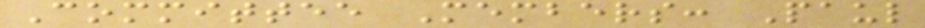Committee Members: Paul
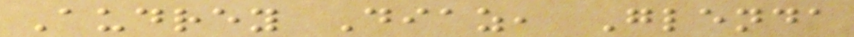Audrey Diaz, Glenda
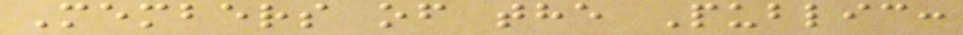Members of the Public:
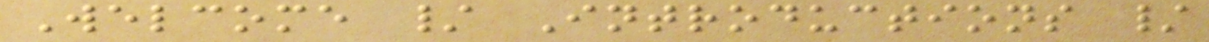Welcome / Introductions /
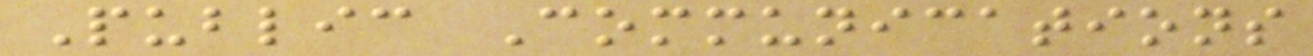Public Communications
